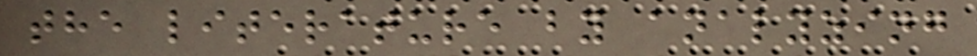the literature by analyzing
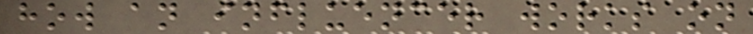how an influencer works on
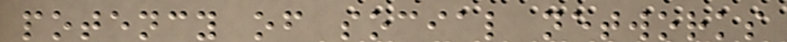potency of social networks
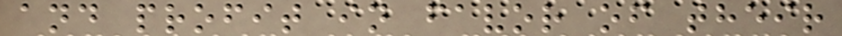and profit in favor of their
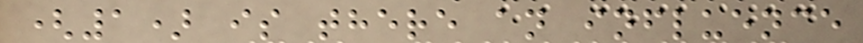(1) is there an influence
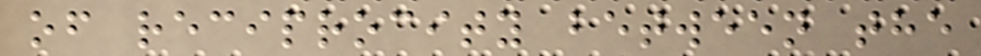of reciprocity between the
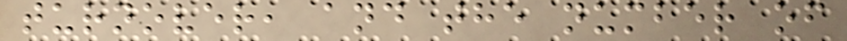turnover, and the number of
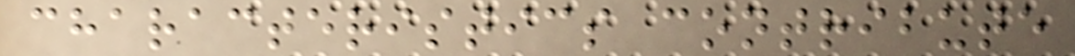characteristics contribute
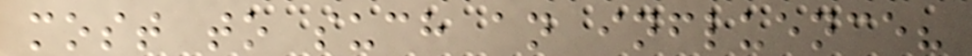most to such an influence?
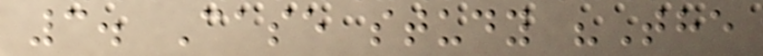3. Case study "The
